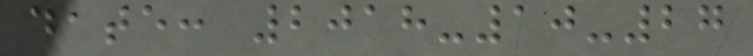date: 2018-10-27
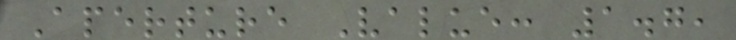Aperture Value: 1.7,
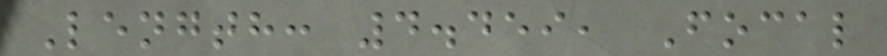Length: 4.459, Focal
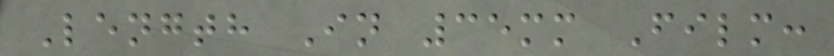Length In 35mm Film:
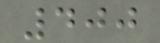400
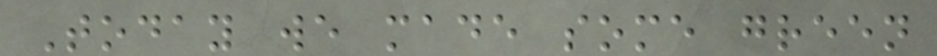Today we made some green
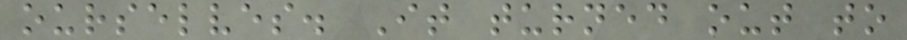ourselves. It turned out to
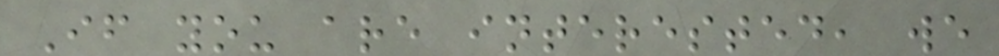If you are interested, we
